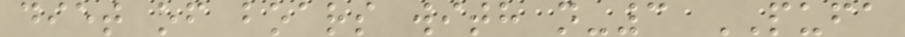diet of boars with n-3 PUFA
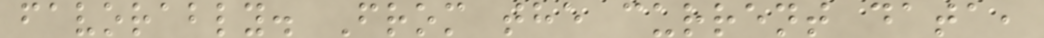favorably. From the current data,
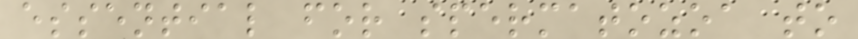essential for spermatozoa to
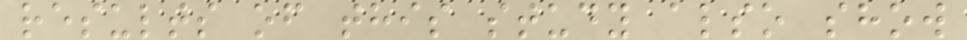results of this study also show
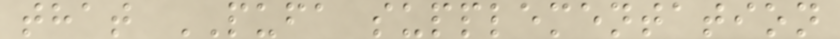that PUFA supplementation
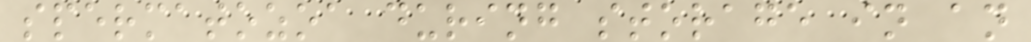spermatozoa during storage in an
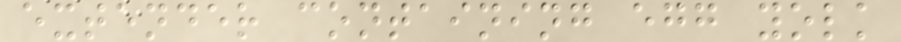extender containing egg yolk
